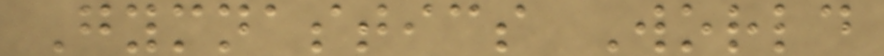Gymnastics World
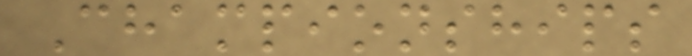Championships
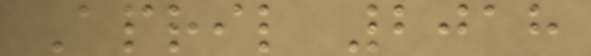April 2018
